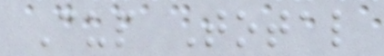Cup Total
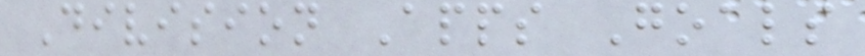Division Apps Goals
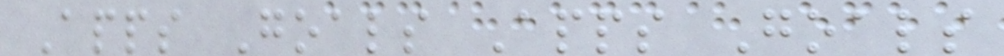Apps Goals Apps Goals
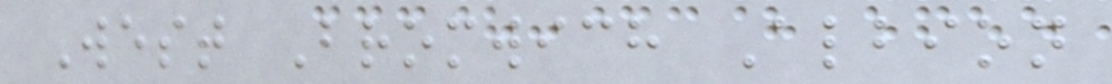West Bromwich Albion
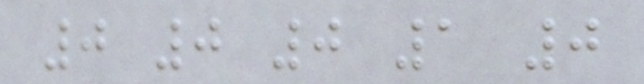0 0 0 1 0
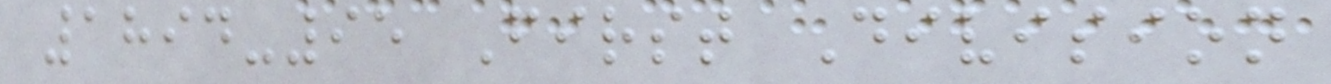1894-95 First Division
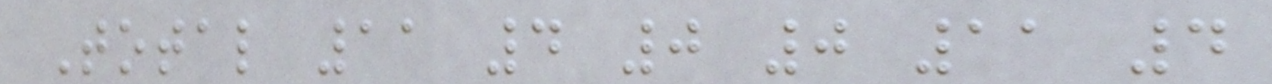Total 11 4 0 0 11 4
